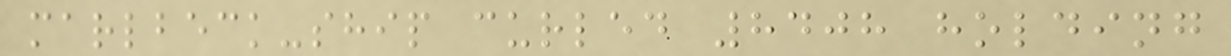marlbeck-ship curled 8408 holding
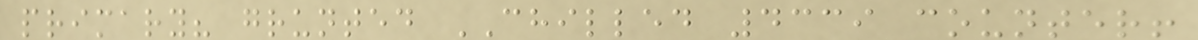primary? grunted CHILLED 4339 counter!
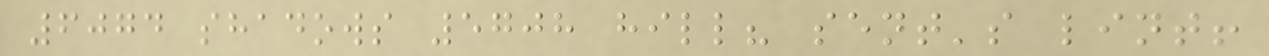6074 shadows 5708 hill? sent's lint!
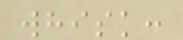whisk:
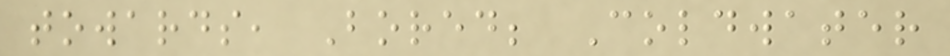towards, Bored; Coldwater
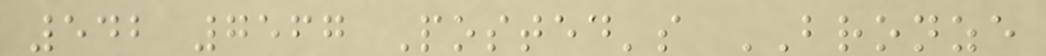542 7567 Posted's BRONZE
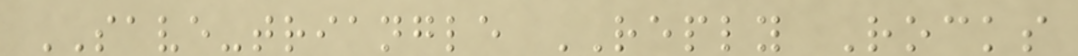SAVE-triangle REPLY Rocks
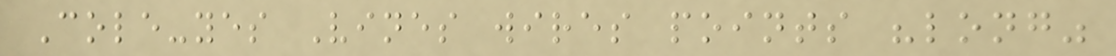Cole-yes Vines wires points "long"
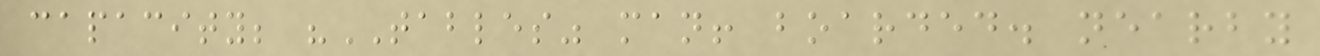capacity; "TABLES" man! boarded. nearby
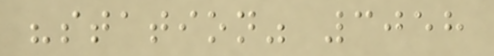"station" 3058
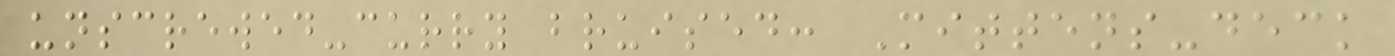unscrewed-curry bruised: Mittens-deck
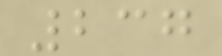237
